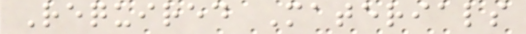Required Materials
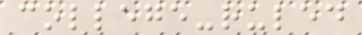college-ruled
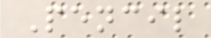Pencil
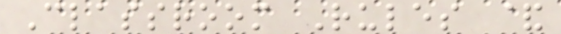Classroom Rules &
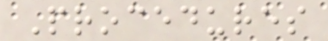Procedures
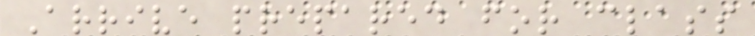Arrive prepared for class
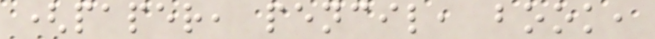(paper, pencil, book,
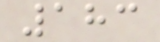183
